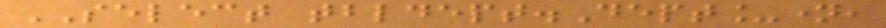SELECT tbldept.Dept_name,
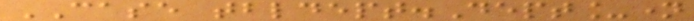CASE tbldept.Dept_name
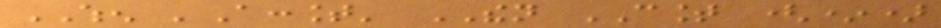WHEN 'Account' THEN COUNT (*)
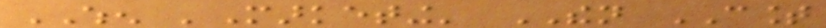WHEN 'Marketing' THEN COUNT
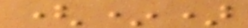(*)
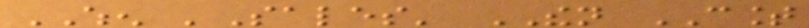WHEN 'Sales' THEN COUNT
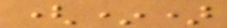(*)
